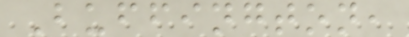Buffington,
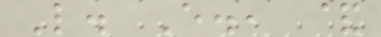L. E., &
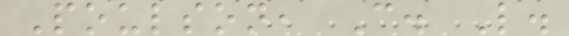Poulson, C. L.
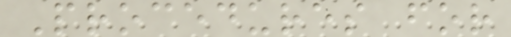Procedures for
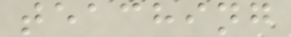teaching
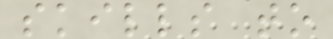skills to
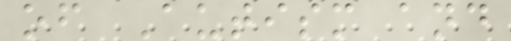of Autism and
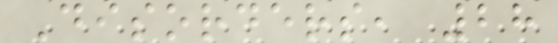Disorders, 28
